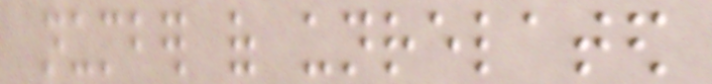number of unrelated
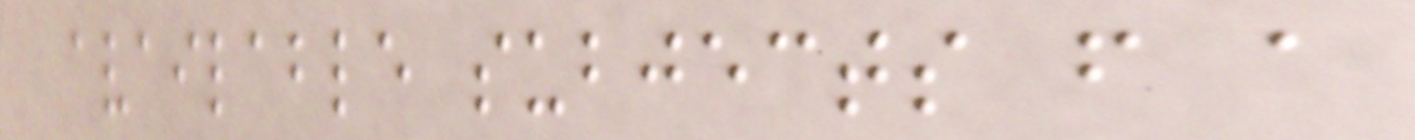available subjects from a
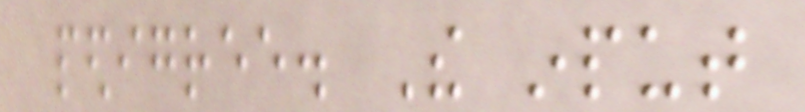pedigree. The input
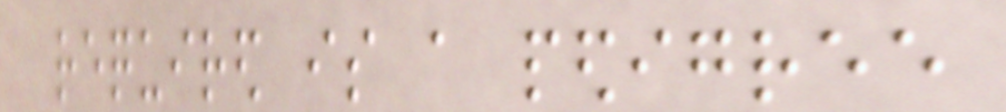required is a pedigree
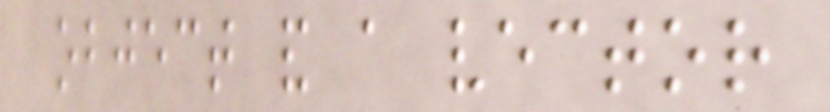object and a vector
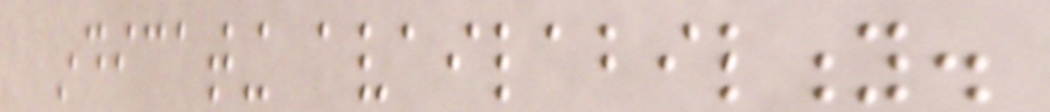indicating availability.
